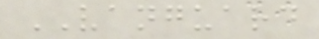VANGUARD
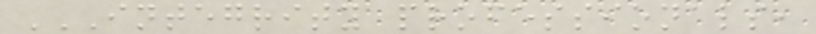INTEGRITY PROFESSIONALS,
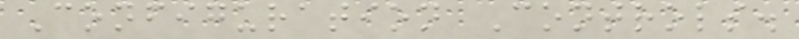Configuration Controls.
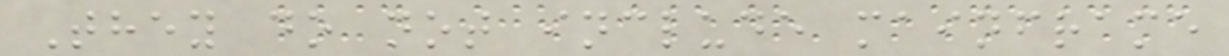They do not include mainframe
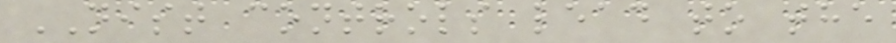NIST controls lead to the
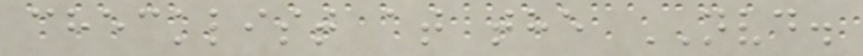checklist at the NVD.
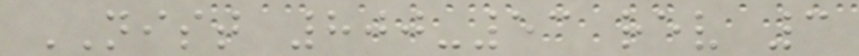NIST 800-53 rev 3
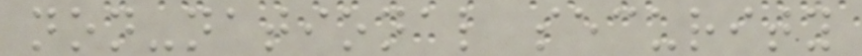non-national security
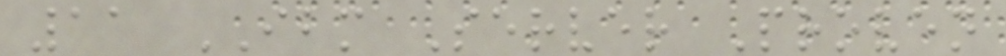11 IBM Server Proven
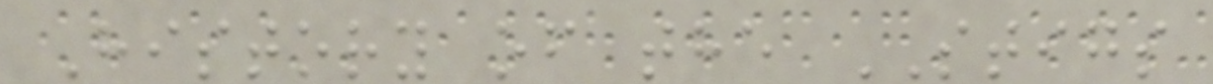History of the STIGS
